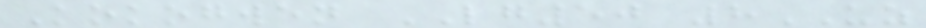Kokogwen LG50 8UZ
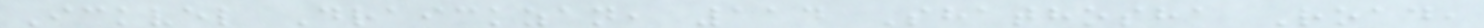Ickvel Draickzan, 114 Shathosha Road,
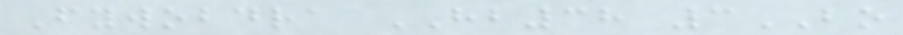Fywobdra HB38 3BO
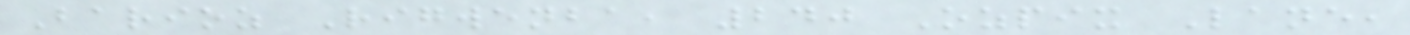Barioz Rigwenba, 240 Ozpix Lane,
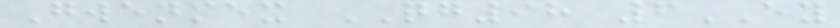Gwenmex QG98 6EY
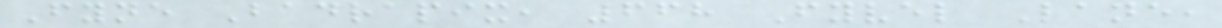Fyne Badrapix, 668 Fyvel Lane,
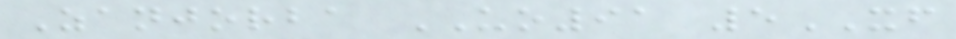Zanjorba UO91 5XF
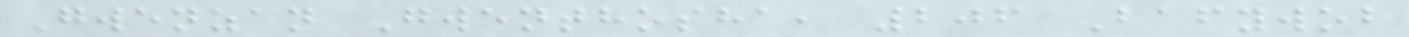Gwenzan Gwenthosha, 206 Bafywob
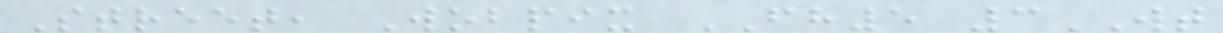Street, Wobpix FH5 3WT
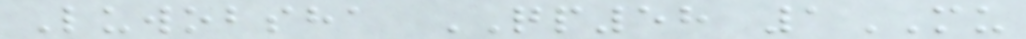Luwobsha QP58 1MU
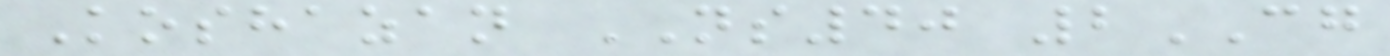Koshazan NS40 2CG
